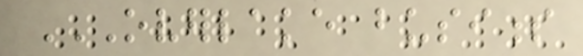OVERLAKE BUSINESS
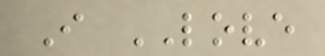I LOVE
